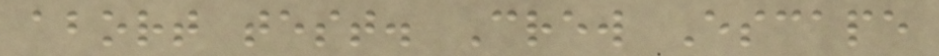abort test. Crew Escape
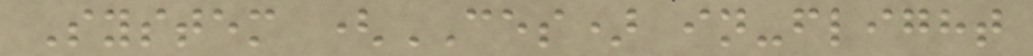System (CES) in-flight
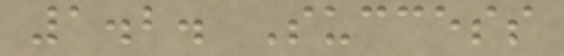1.2. Success
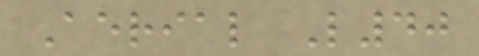Aerial L40
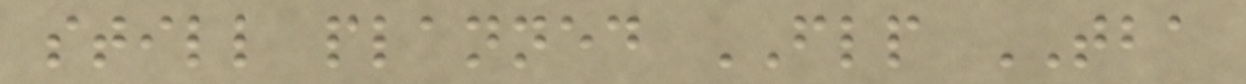still planned FLP TBA
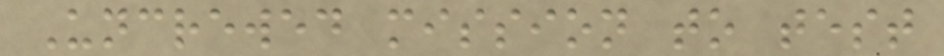Uncrewed mission to test
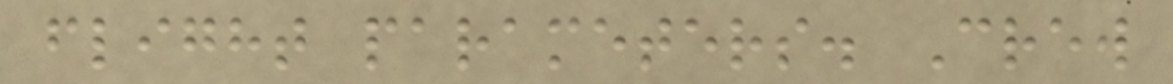flight parameters. Crew
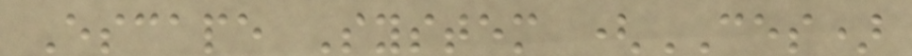Escape System (CES)
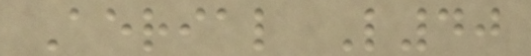Aerial L40
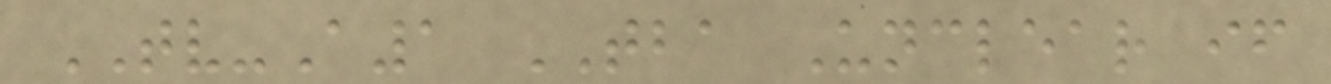TV-A1 TBA Unclear if
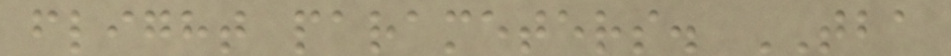flight parameters. TBA
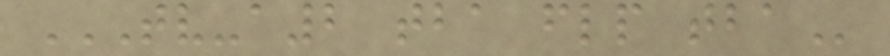TV-A2 TBA FLP TBA
